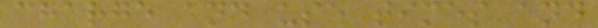charge and use times and
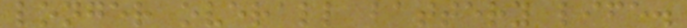longer overall battery life.
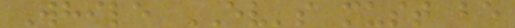While EV's must be
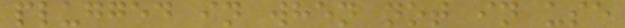plugged in when not in use
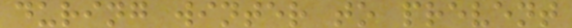during winter to prevent
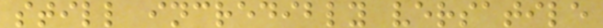still incredibly versatile
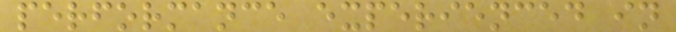performance experienced in
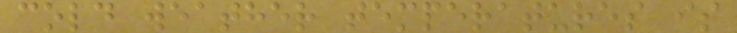cold weather temperatures is
